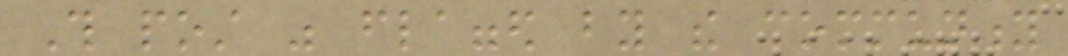This post was flagged by the community
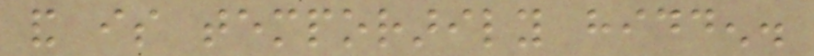and is temporarily hidden.
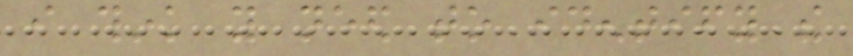i think you need to identify the
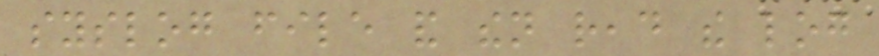syslog file and then read the log
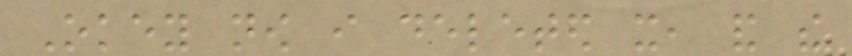Okey now i deleted it, and the
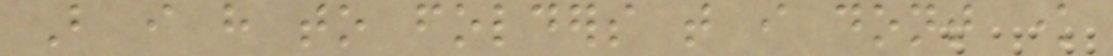But i have to folders that i dont know
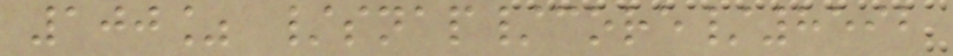100% /snap/core/8592
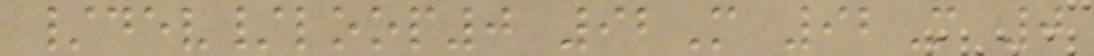/dev/loop0 92M 92M 0
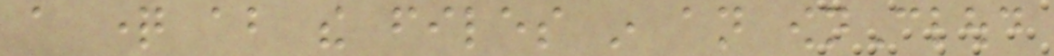a question about the files in an ownCloud
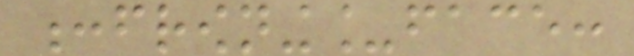:frowning_face:
